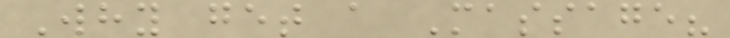Why get a Massage?
